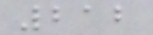212
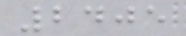2405
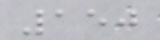150
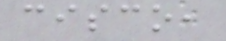cisco,
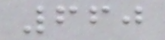660
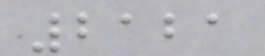2121
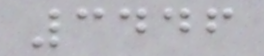3446
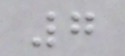7
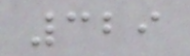329
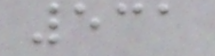531
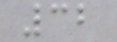32
